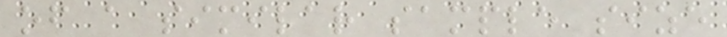of a similar sample size
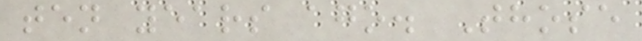ten years ago. Those
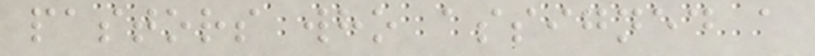pastors who assigned a
